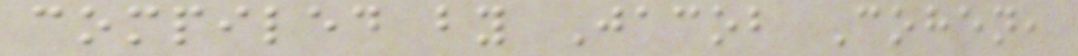compiled by Jacob Cohen,
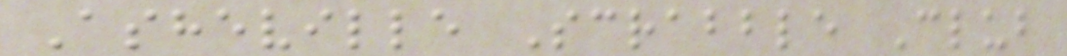Asheville Scrabble Club
